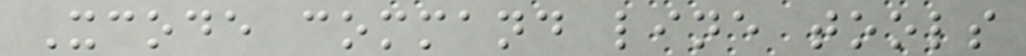Xcode command line tools
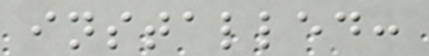installed:
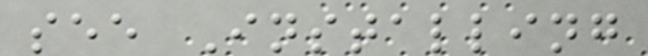see Installing
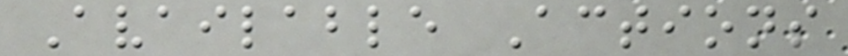Available Actions
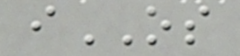iOS
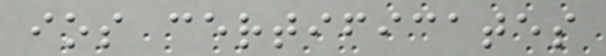ios certificates
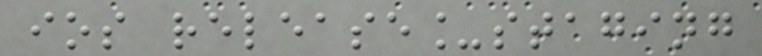ios release_staging
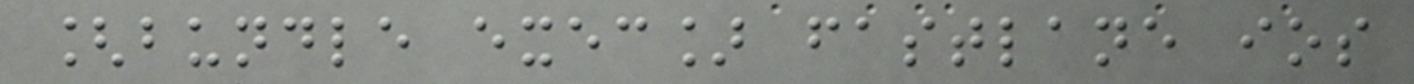[bundle exec] fastlane ios
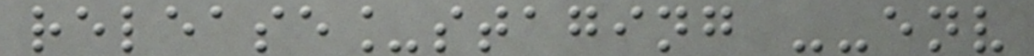release_staging --env
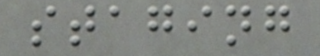staging
